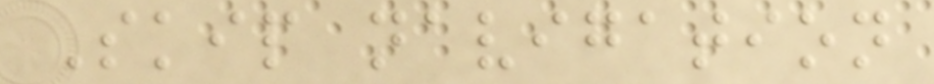Skip navigation
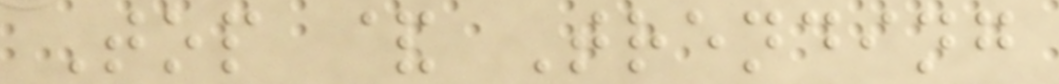Top & Trending
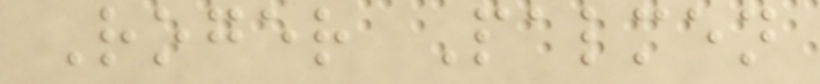Roger Palmen
